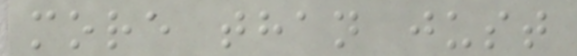more than just
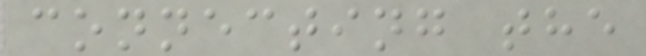connecting the
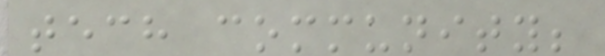tech community;
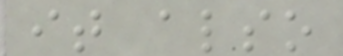it also
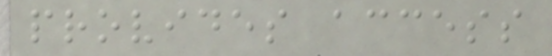provides access
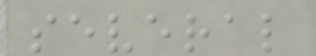several
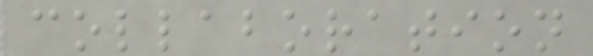collaboration
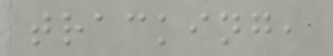tracking,
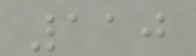110
